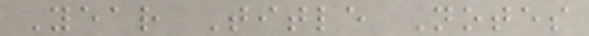Year Title Notes
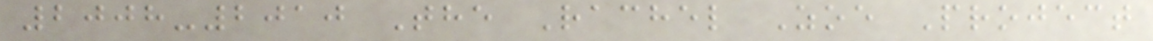2008-2010 The Rachel Zoe Project
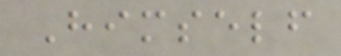Himself
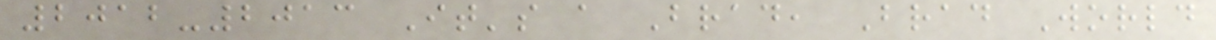2012-2013 It's a Brad, Brad World
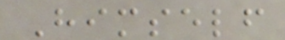Himself
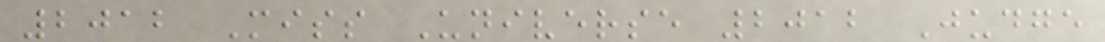2012 Miss Universe 2012 Judge
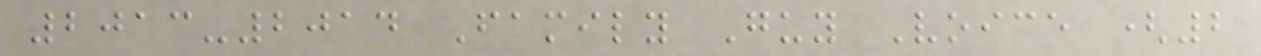2013-2014 Family Guy Voice (2
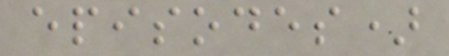episodes)
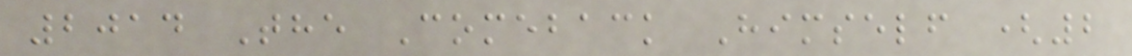2014 The Comeback Himself (2
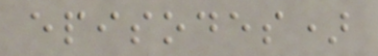episodes)
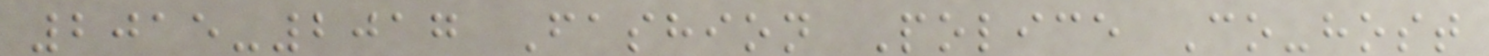2015-2017 Fashion Police Co-host
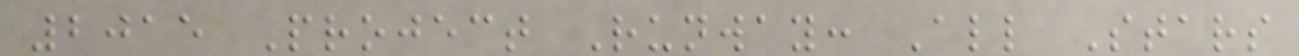2015 Project Runway: All Stars
